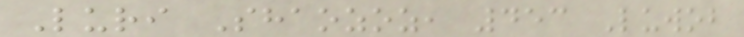Luri Shaozoz, 453 Luwob
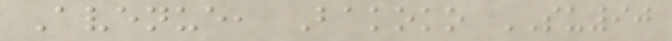Avenue, Bakoko SU90
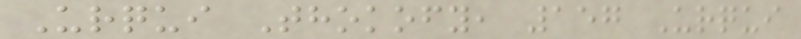Urqui Thokofy, 157 Urqui
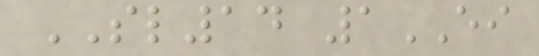SL14 1EI
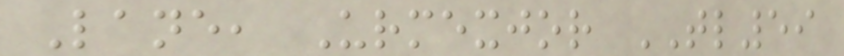Lane, Urmexjor TL59
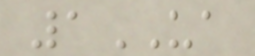1UA
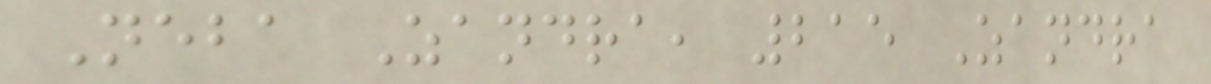Neba Zandra, 215 Zandra
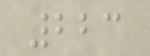223
